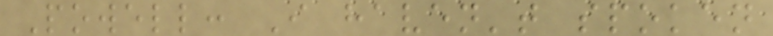Powell: I haven't spoken
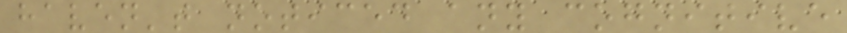haven't noticed any cognitive
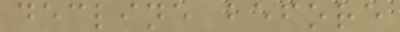decline before
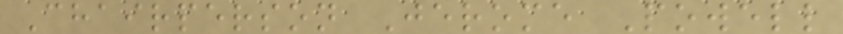Chairperson Jerome Powell
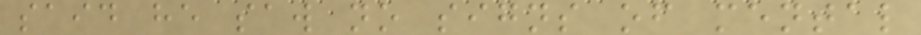said he saw no signs of mental
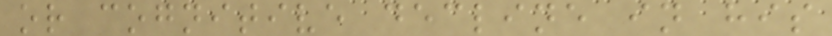or cognitive decline in his
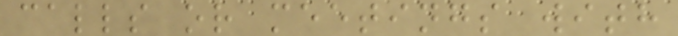calls or meetings with
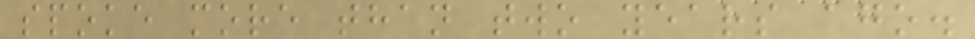spoke more than two years ago.
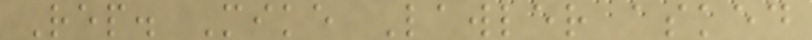Rep. Mike Lawler asked
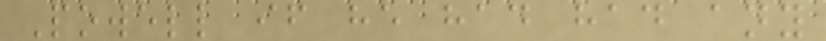Powell if he had had any
